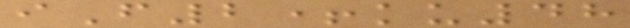iF2+ku48
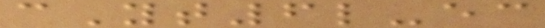cYt6l-ec
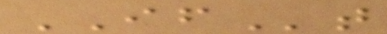IFt
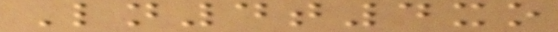Ln4t4xo
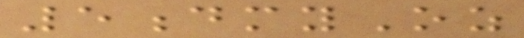5dmyOz
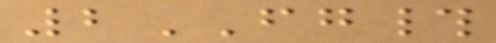2FG#
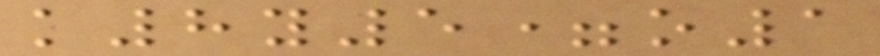k8y5=o1
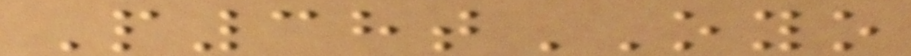P38tOYO
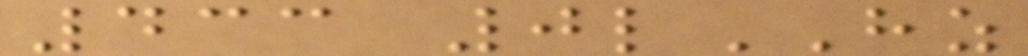433 0lHZ
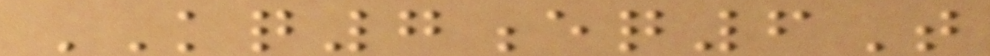KQ7eq6T
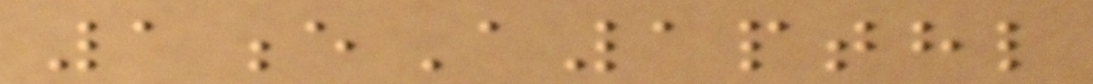1eA1pthl
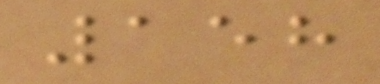158
